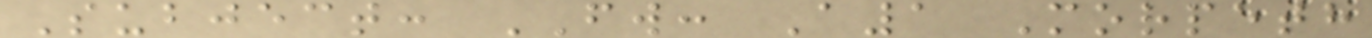Subject: FW: A1 Morpeth
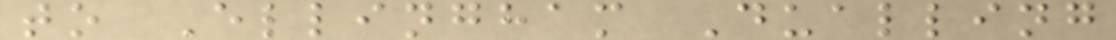to Ellingham Dualling
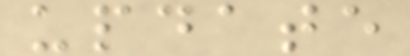update
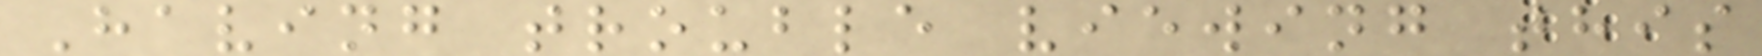Having trouble viewing this
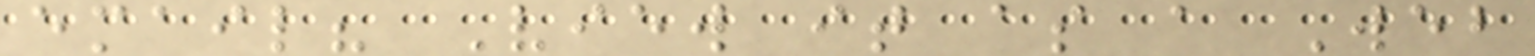email? View it as a Web
